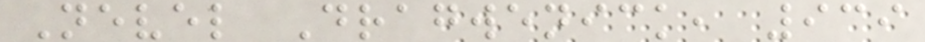Nevel Dragwenick, 939
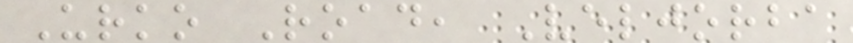Urko Road, Veljorba
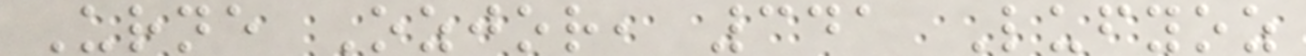Urne Ozjor, 341 Lufyoz
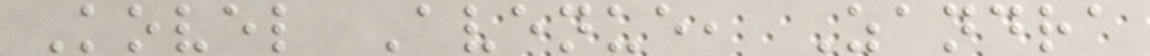Kovel Avenue, Zandra
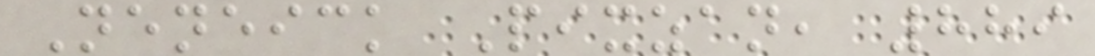Neneick Pixzan, 889
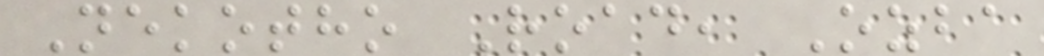Nekotho Road, Ozba
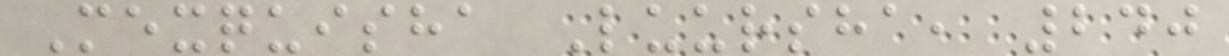Mexquisha Luursha, 240
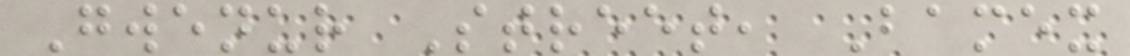Gwenur Street, Bamex
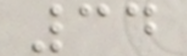34
